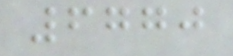6770
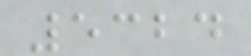5324
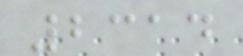2314
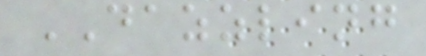DAZZLING
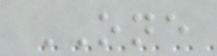ONE
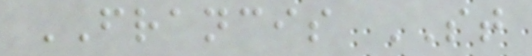FRANCIS ST
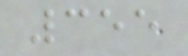355
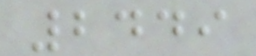2449
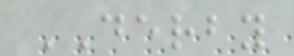DERBY
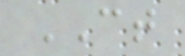CT
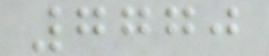7770
